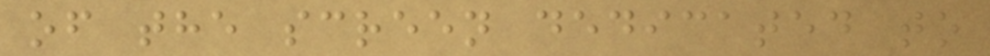of the screen dedicated to
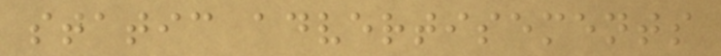static advertisements
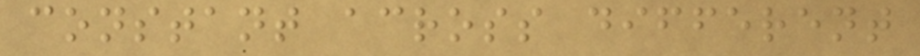constant across different
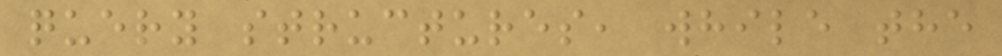query structures, while the
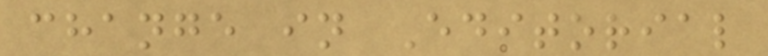change in Editorial
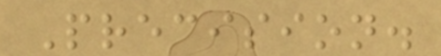Precision.
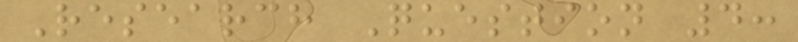Research Question 4:
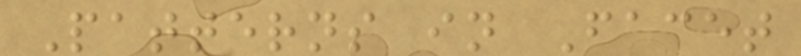Patterns in Facet
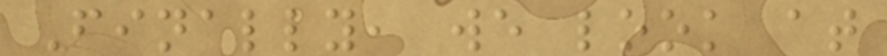Finally, we look at
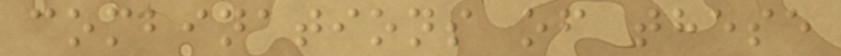combinations of these
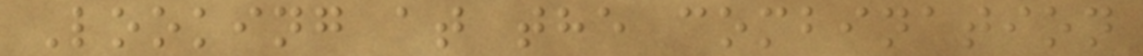Looking at the combination
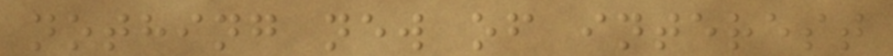nothing new of interest
